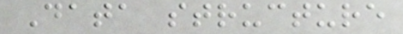Data structure
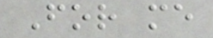For me
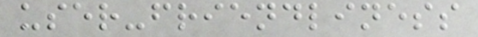user-friendliness
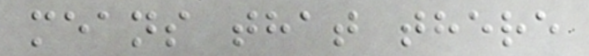means that there
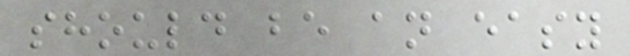should be an easy
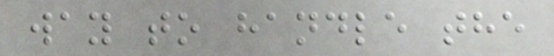way to handle the
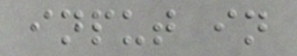input in
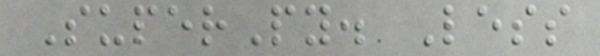SuperPy. Less
